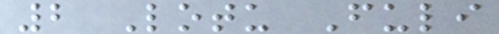2 Lotu Fuli
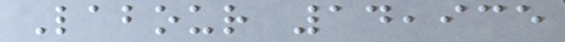Labour 14,935
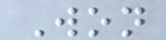Won
